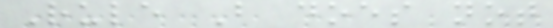Rule B does not
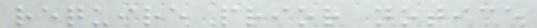require prior notice
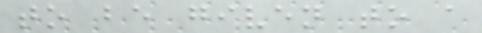to be given to a
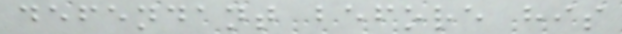defendant before his
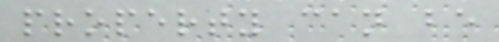property can be
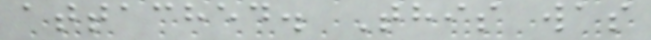attached. This was
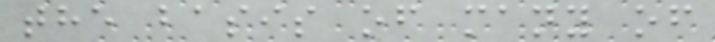the basis of many of
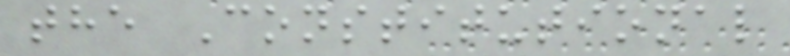the Constitutional
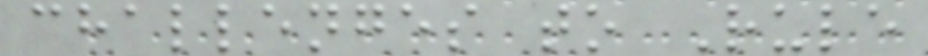challenges to Rule
